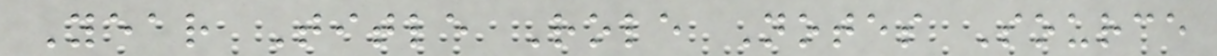Year Title Role Notes Source
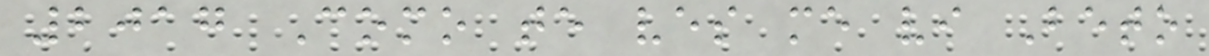2017 Como te ves me vi Beto
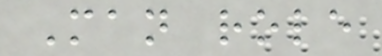Man role
